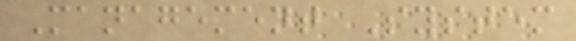Management System
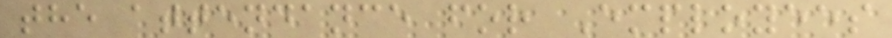the attendance for Employees
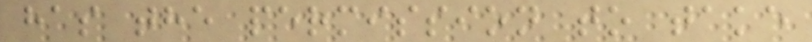has the permission to take
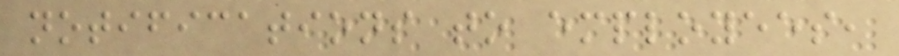notifications to employees,
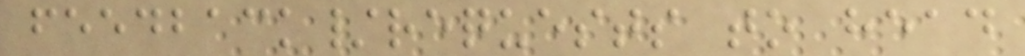feedback/requests to head
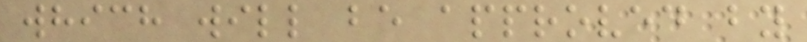which will be approved by
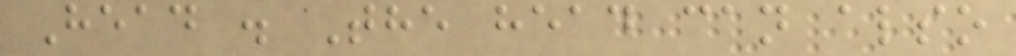Head . The head can also
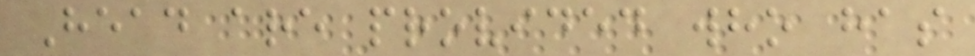Head are provided who has
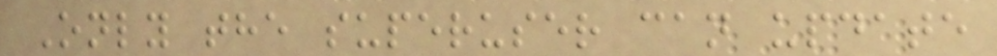Only the superuser can update
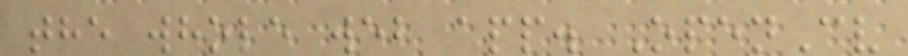the whole web app. OpenCv
